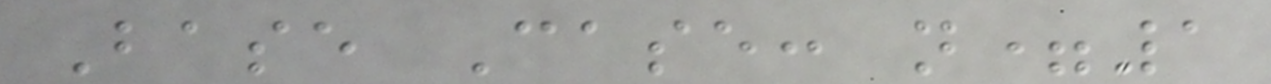Base Case: n=1
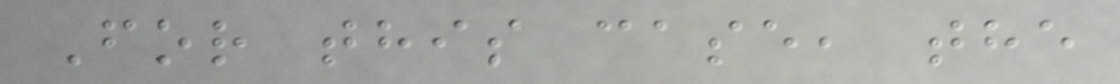For this case, the
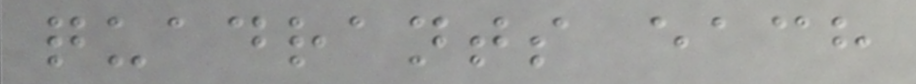quadrants each
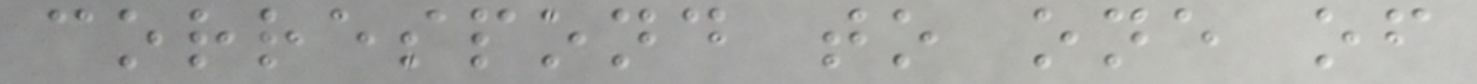correspond to one of
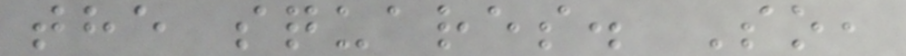the squares. So,
